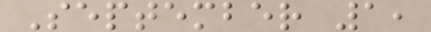September 1,
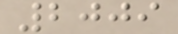2009
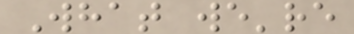What we're
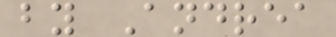by Andrea
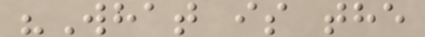"What is the
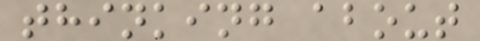thinking about
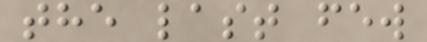the last few
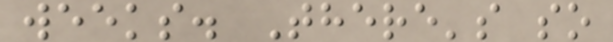weeks. There's so
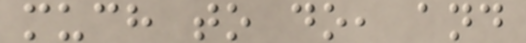much to do, and
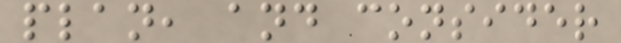plan, and consider
